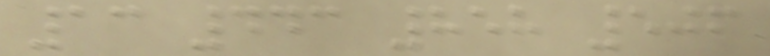13 443 858 506
